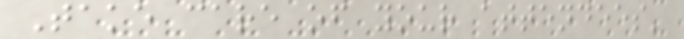Take care of your attendees'
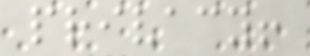privacy!
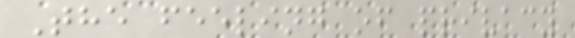The feeling of privacy
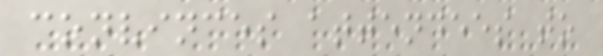convinces attendees to
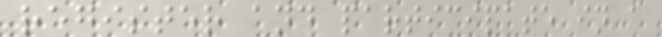register and participate in a
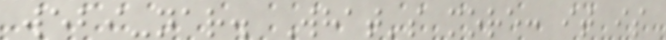webi-nar. What's more: it is
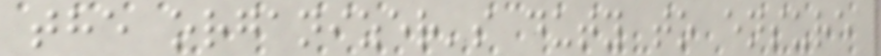the organizer's duty to ensure
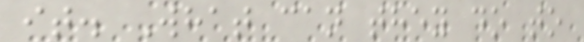it. What can they do to
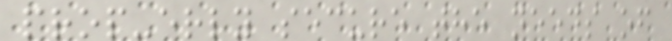prop-erly secure the needs of
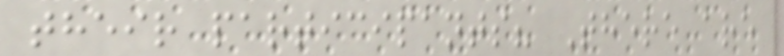their participants? There are
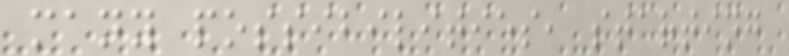many possibilities, starting
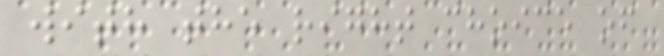with the right choice of
